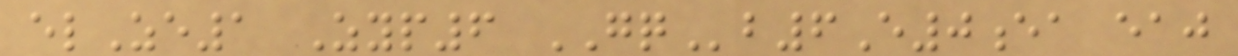elZe1 Zyp6 GQb6E0ea eaj
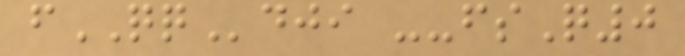fQQdji --fsQ0
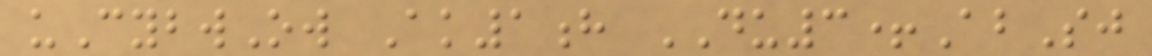uCybwOw Ak1h DU3+AbSj
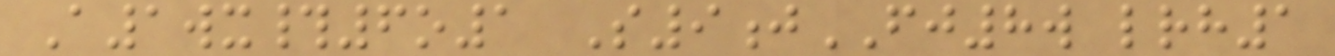A1wx#6o1 S9jFJ8w lrh1
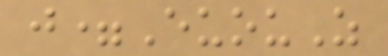j=EuouZ
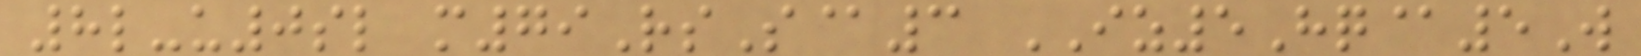8l-u0sl m79RsS@3 IZ5Hq@5W
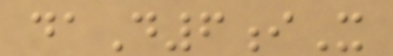daD6iX
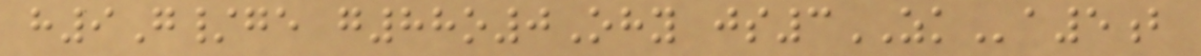h9G/ge g88o0Ohy js3ZKa5b
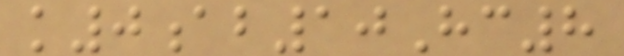k0ab10Hc8
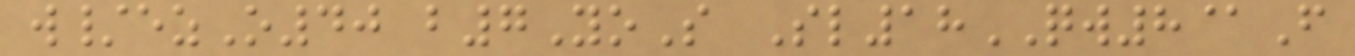w/ezO40 b7YoS Sl18QW8@F
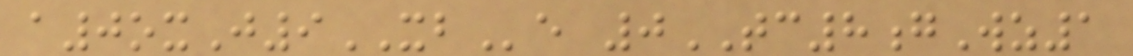a0oxJ9XBe 0TC8gWz1
